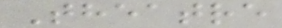Theatre
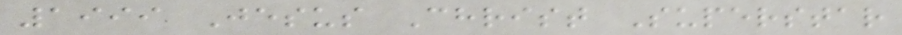1999 Jesus Christ Superstar
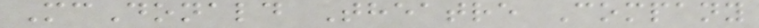McDonald Theatre Company
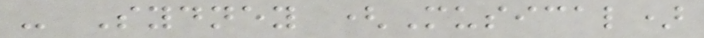- Sydney (Musical)
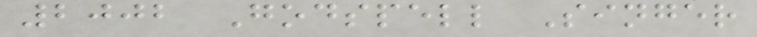2002 Godspell Singer
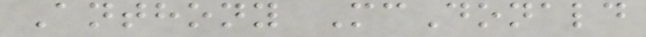Anthony McDonald
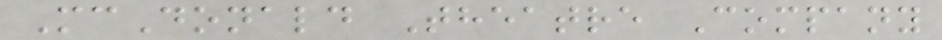McDonald Theatre Company
